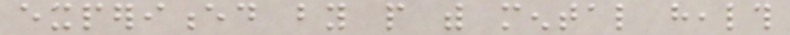experienced by people with mental health
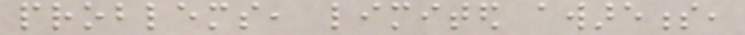problems, limited awareness,
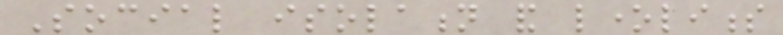Social isolation and loneliness
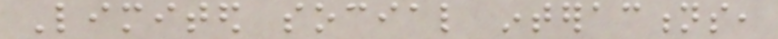Limited social interactions,
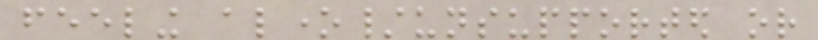feeling alone/unsupported or
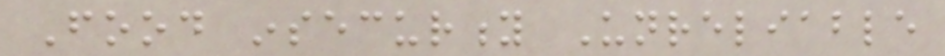Food insecurity Unreliable
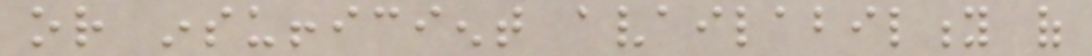or insufficient availability of
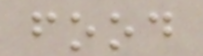food
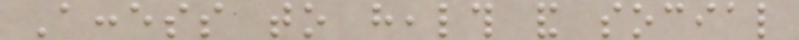Access to health and social
